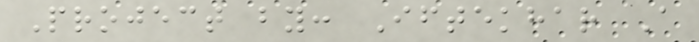Project by: Iftekhar A
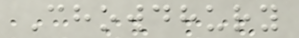Chowdhury
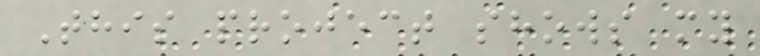This project shows my
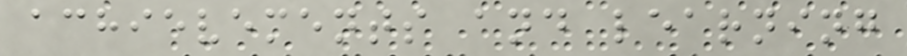achievements and learning
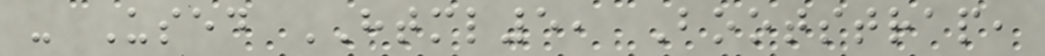- Used HTML5, Bootstrap,
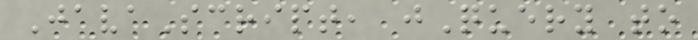JavaScript, jQuery to
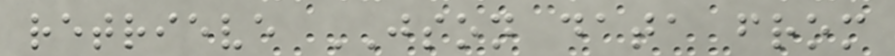retrieve JSON data from
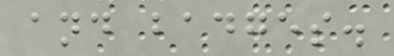and badges.
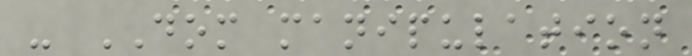- DOM manipulation
